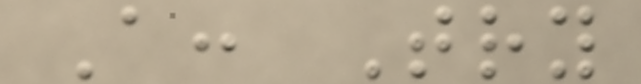A: Try
